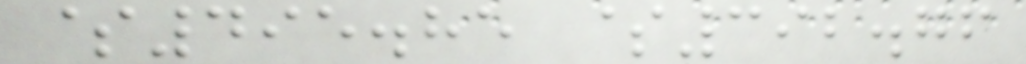$495.85 $392.76
